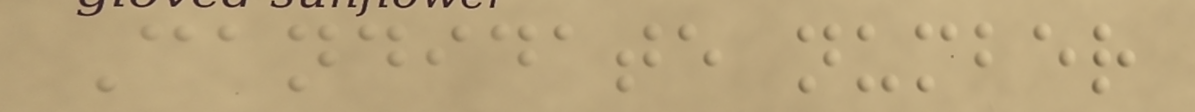Candidate number
